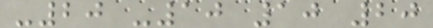-20 -10 10 20
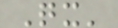Qx'
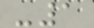-1
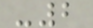-2
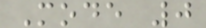Mode 0
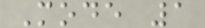Mode 1
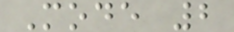Mode 2
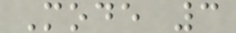Mode 3
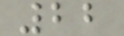22
